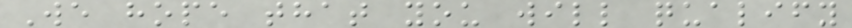We hope that you will qualify
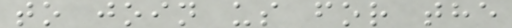to join us for the
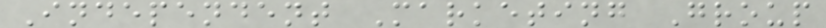Independent Marketing Group
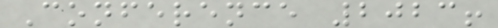Conference 2023!
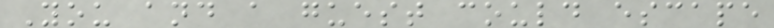You and a guest could escape
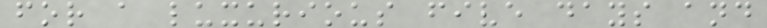for a luxurious five days and
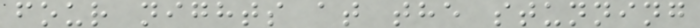four nights at the stunning
